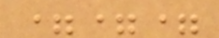===
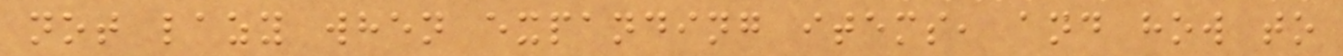not lazy when expanding items, and how to
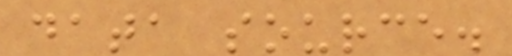data source.
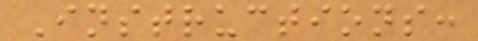Instructions:
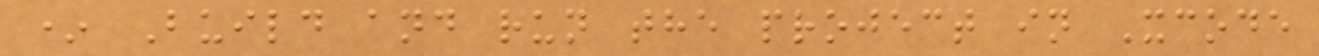* Build and run the project in Xcode
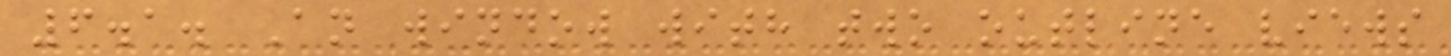6.1. An window with two outline views
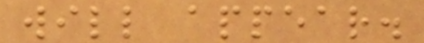will appear.
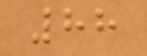88
